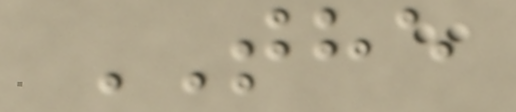THE
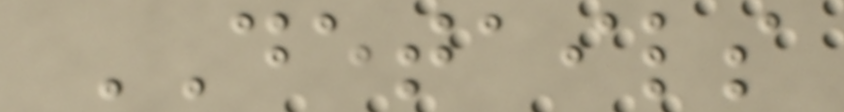DETAILS
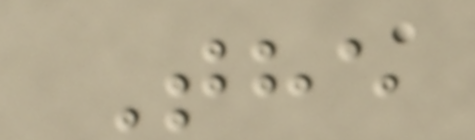The
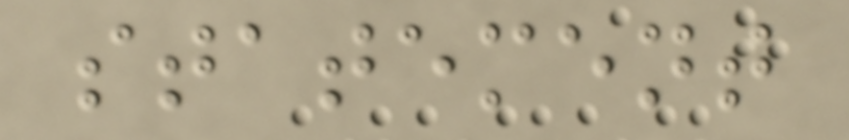statement
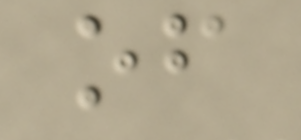of
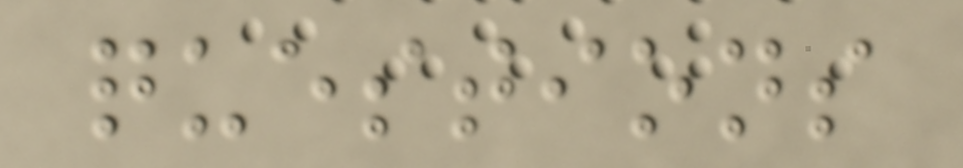questions
